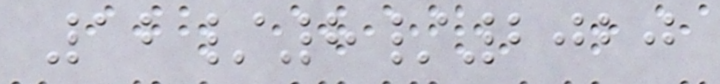12/8/2020
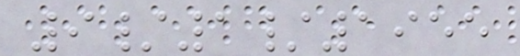9/1/1955
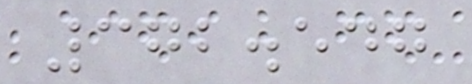372.547
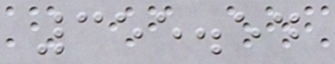355.54
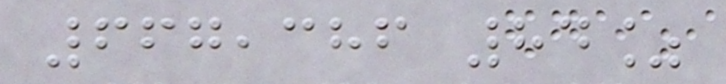667,386 84%
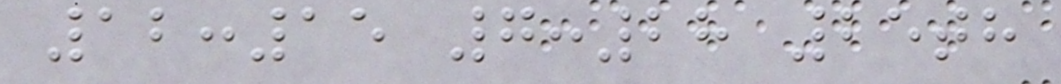12:15 7:28 25th
